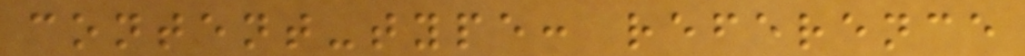content-type: reference
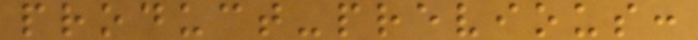product-previous:
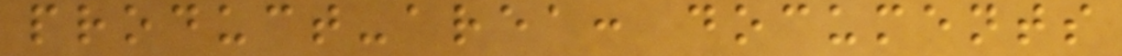product-area: documents
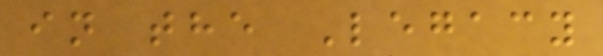in the Legacy
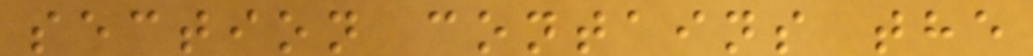section contains the
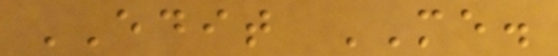EDIT ME.
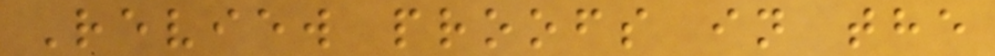Review proofs in the
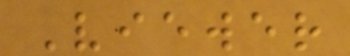Viewer
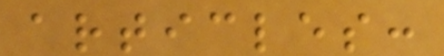articles:
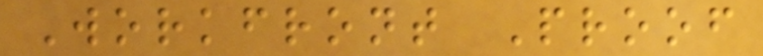Workfront Proof
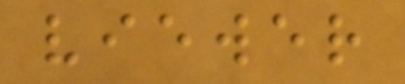viewer
